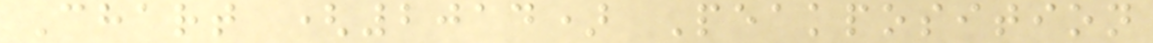Chart (2014) Peakposition
